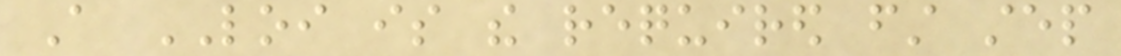A LOI is the required first step
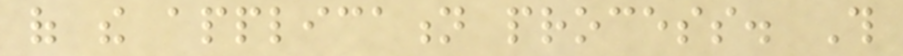of the application process. This
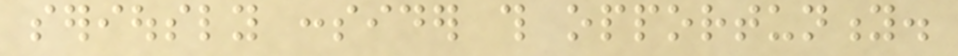seriously consider this opportunity.
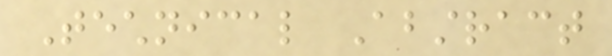Technical Abstract
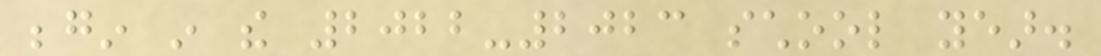begin in the 2022-2023 school year.
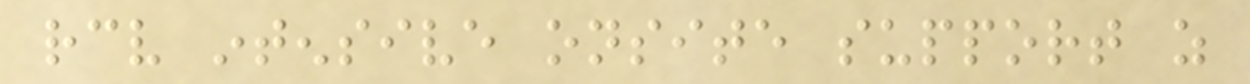receive intensive onsite support as
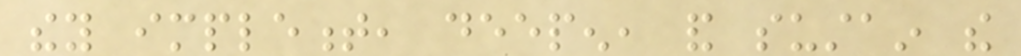they implement, deepen, and sustain the
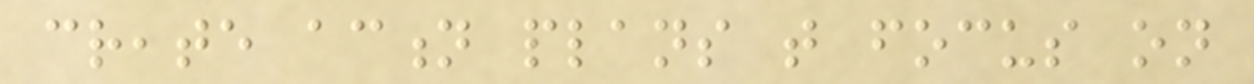create action plans that focus on
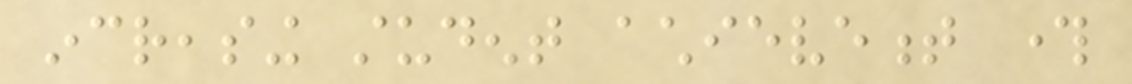increasing student achievement through
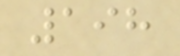198
